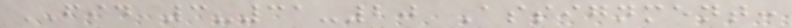FID 3-31-20 Assignment:
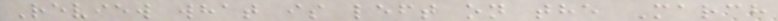Review what is left on the March
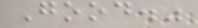Good."
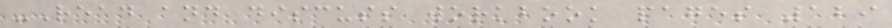-Read and discuss workbook pages 129
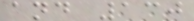and 130
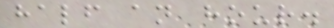half an hour.
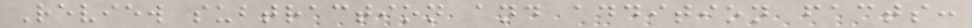Review subtraction and addition facts:
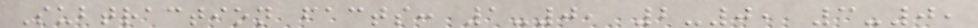Subtraction facts: 1-0, 2-0, 3-0,
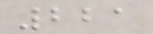221
